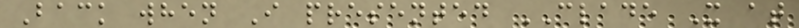Back when I presented CLADE X at
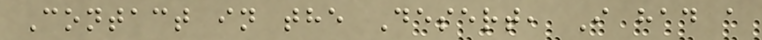Contact in the Desert, I had a
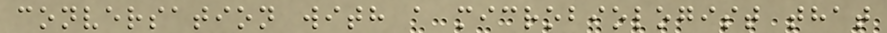conversation with a microbiologist that
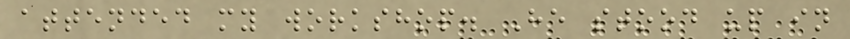attended my workshop. He stood up in
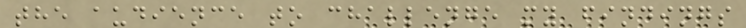the audience to challenge my findings
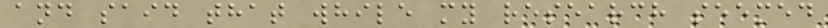and said that while my research seemed
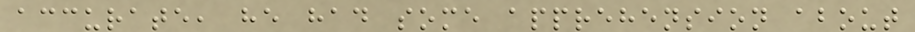accurate, he had some apprehension about
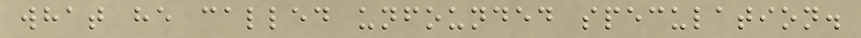what he called unfounded speculation.
